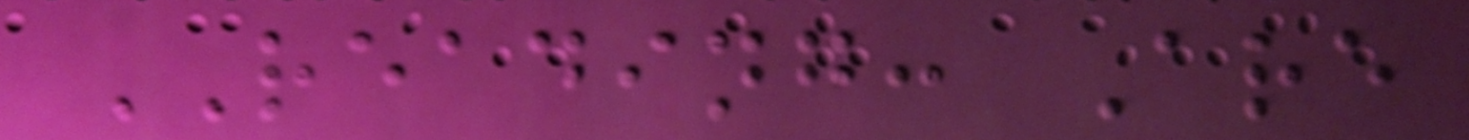READING: Are
